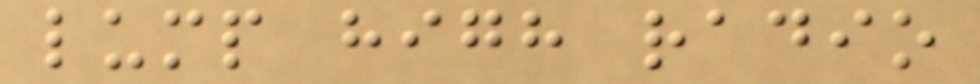lump high radio
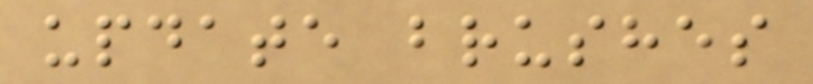update brushes
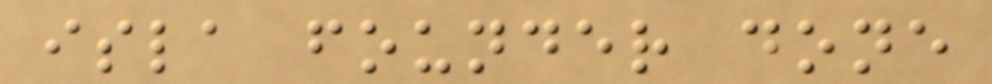isla founder done
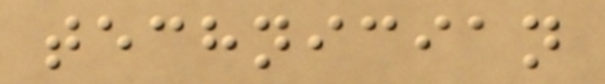technician
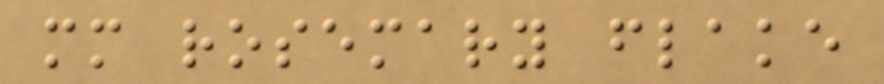mm rosemary flake
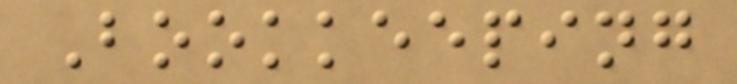Bookkeeping
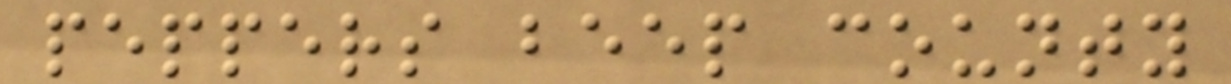peppers beep county
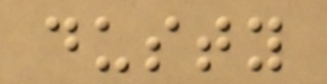dusty
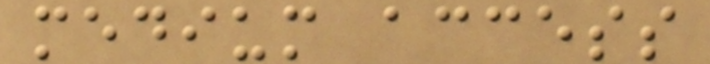medium access
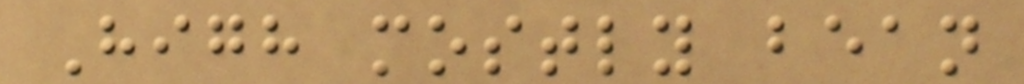High mostly bean
